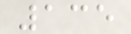135
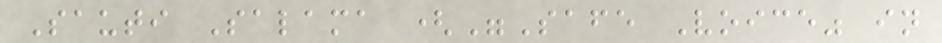Sauti Salama ("Safe Voice" in
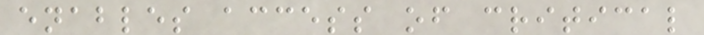enables access of critical
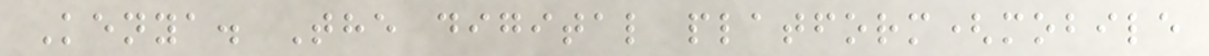Kenya. The digital platform(mobile
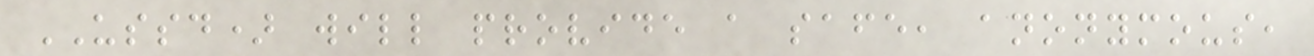USSD) will provide a safe, anonymous,
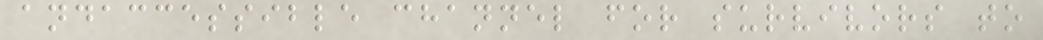andaccessible channel for survivors to
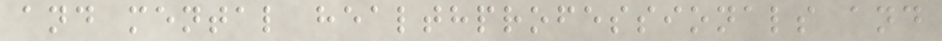and mental healthprofessionals and
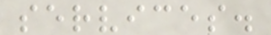services.
